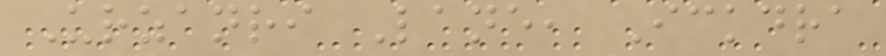Urzanri Lane, Ickdra
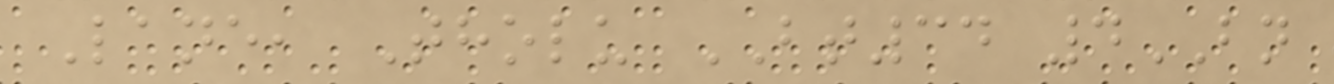Lane, Tholu BT34 4BN
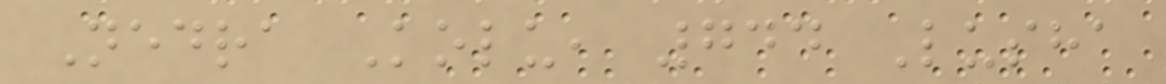Nedra Kolu, 744 Lusha
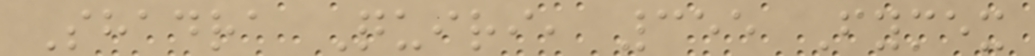Shadra Quiri, 355 Fymex
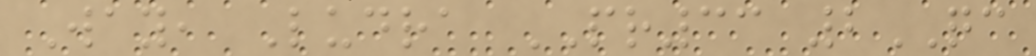Way, Ludra PR33 2QC
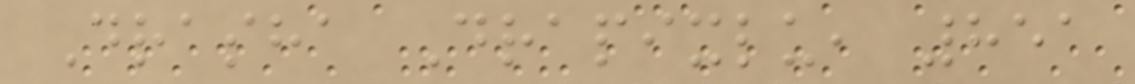Drasha Drapixlu, 851
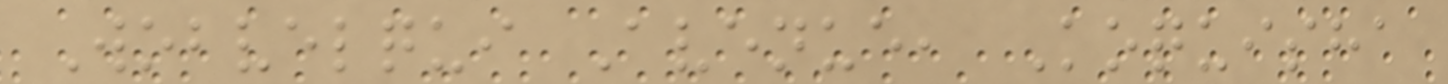Wobvelqui Avenue, Koquisha
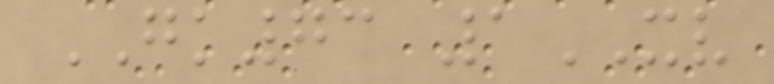GK73 1XV
